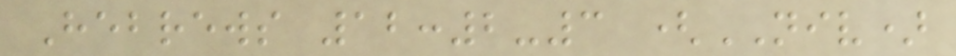Hebrews 12:2-3 (NIV)
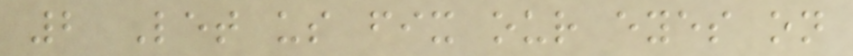2 Let us fix our eyes on
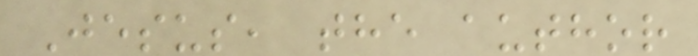Jesus, the author
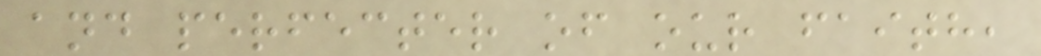and perfecter of our faith,
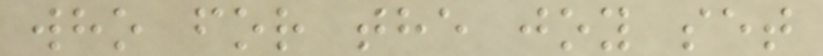who for the joy set
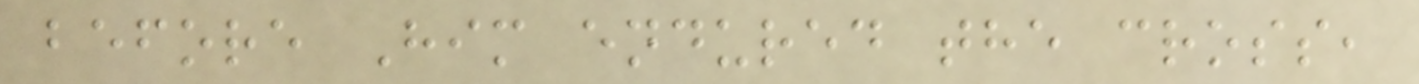before Him endured the cross,
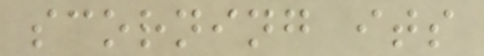scorning its
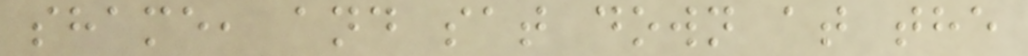shame, and sat down at the
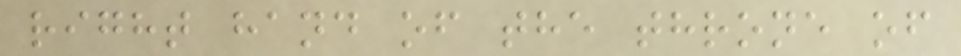right hand of the throne of
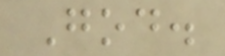God.
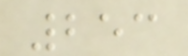253
